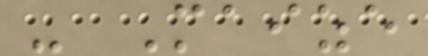- Maize
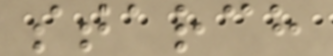starch
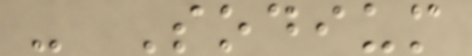- Sodium
